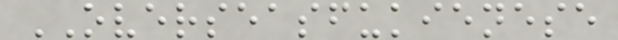OVERSEASFUKIENESE
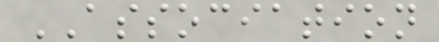ASSOCIATION
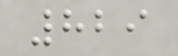829
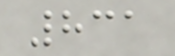831
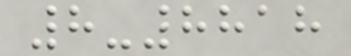8-8818
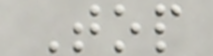Top
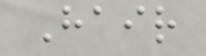Hair
